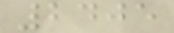2405
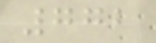772
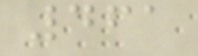461
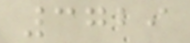3729
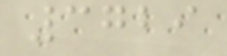3729
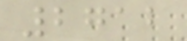2712
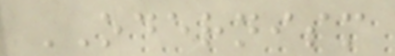ODERNISM
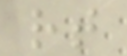rt
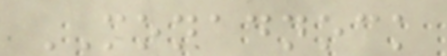MONADNOCK
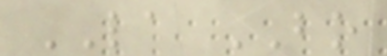LA BO
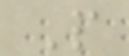P
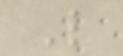L
